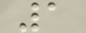1
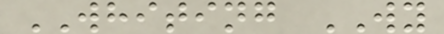WHITING WY
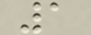1
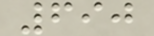690
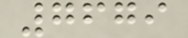7679
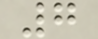7
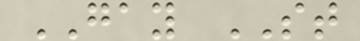GAY ST
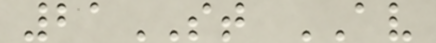21ST AV
